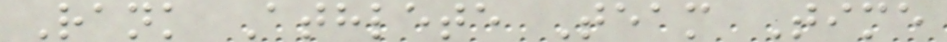Rank Athlete Team Time
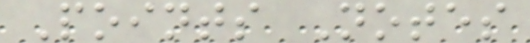Points Notes
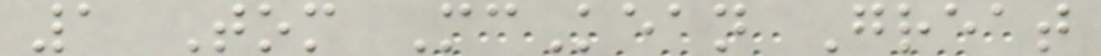1 Tom McKean Great
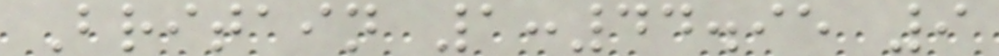Britain 1:44.95 9
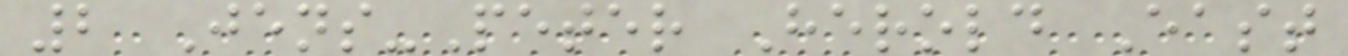2 Jens-Peter Herold East
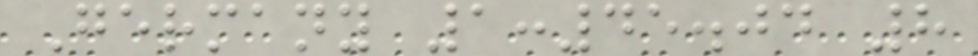Germany 1:45.04 8
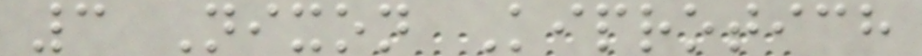3 Nixon Kiprotich
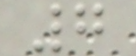7
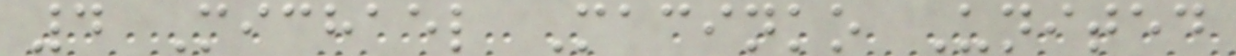4 Michael Macinko United
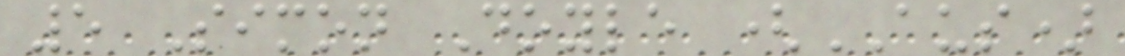5 Simon Doyle (AUS)
